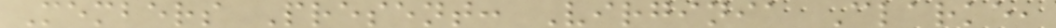Members Present: Virginia Clarke,
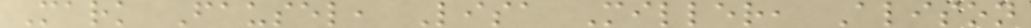Mark Fausel, Lisa Miller, Alison
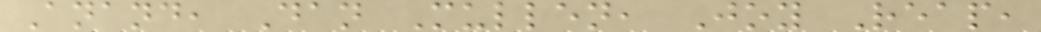Anand, Dan Mullen, Joy Reap,
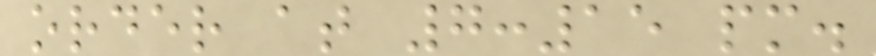order at 7:15 pm.
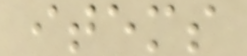items
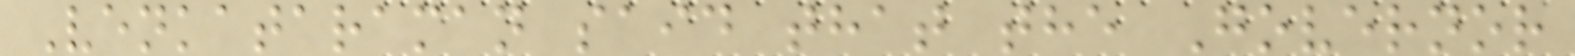Venkataraman said that the Governor
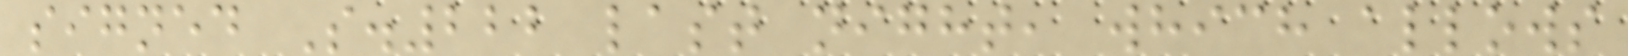signed S.222 last night, which allows
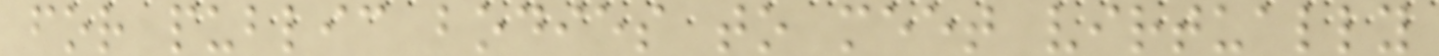for public bodies to meet virtually
